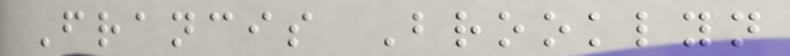Francis Brooklyn
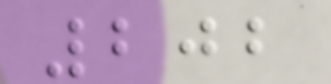202
